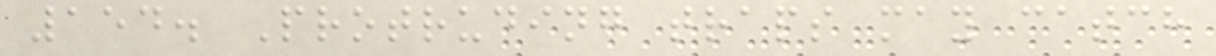154. Protruding traps may catch
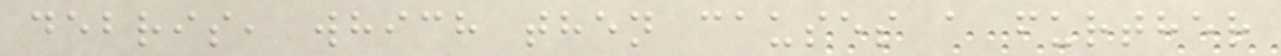debris, which then causes a further
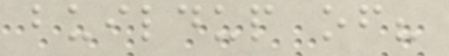buildup of?
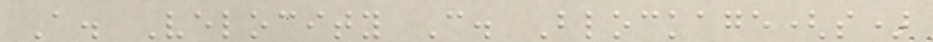A. Velocity C. Blockage(s)
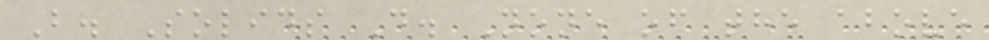B. Solids D. None of the above
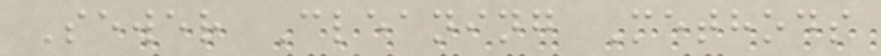Sewer Cleaning Methods
